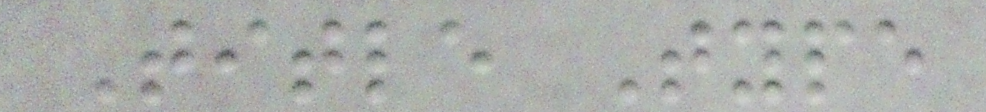Title Type
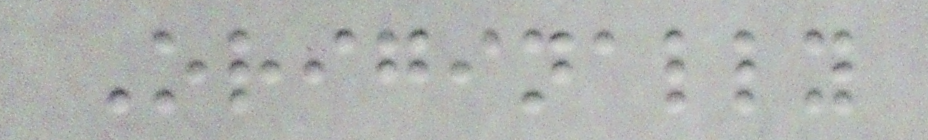Originally
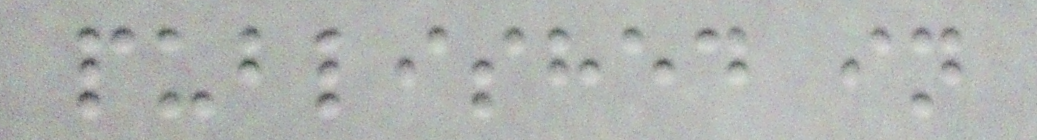published in
